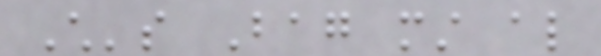Child's Bag must also
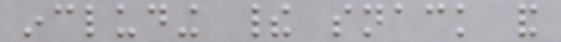including their snack and
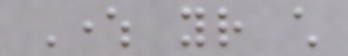Where your child
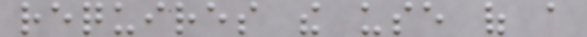requires the use of a
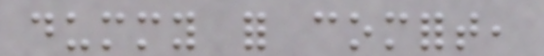dummy for comfort,
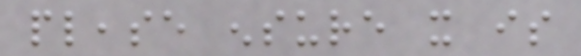please ensure it is
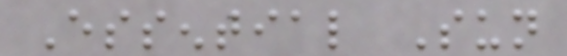Essential Sun
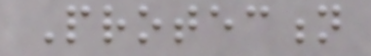Protection
